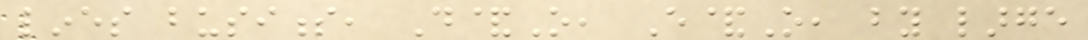lines business, D&O, E&O, by large
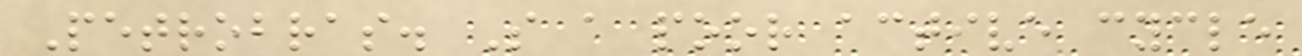Petrobras. So a poor active cycle
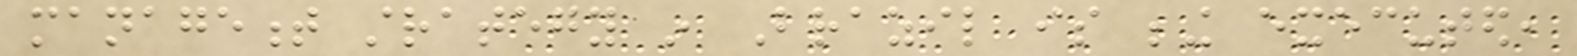management strategy in Brazil is being executed,
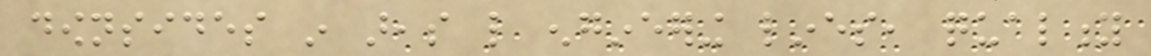downsides in areas like engineering lines, quality
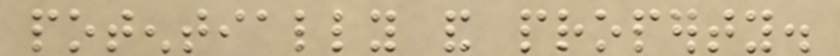potentially and property.
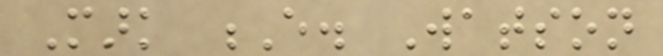Mark E. Watson
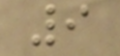9
